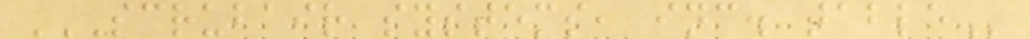SCRUBAIR SYSTEMS, INC. TABLE
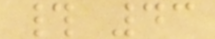# 43
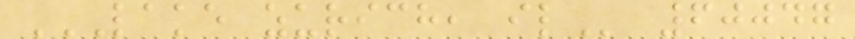LAKE ZURICH, IL 60047
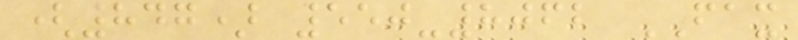(847) 550-8062 FAX
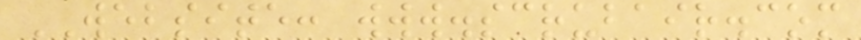WEBSITE: www.scrubair.com
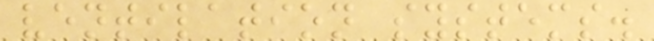ventilation systems.
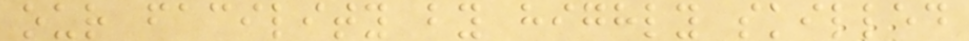our facility by highly skilled
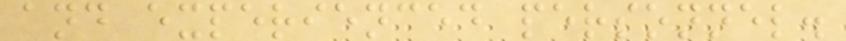and experienced personnel.
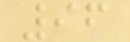96
